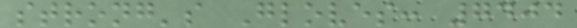strong's Gloves: 7404
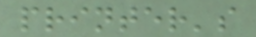printer's
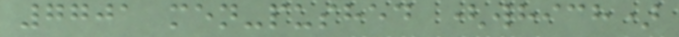7701 men-pushed (which)
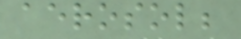aerosol;
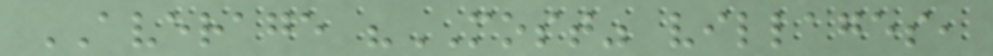AVERAGE "MOST" villages,
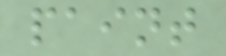paint
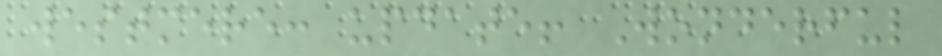westmere: update! Wonderful
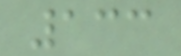133
